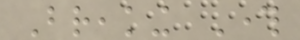Breaking Through
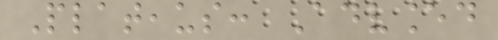Plateaus: Advanced
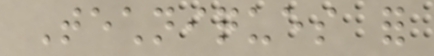Techniques for
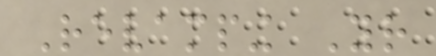Revamping Your
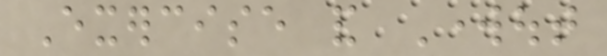Exercise and Workout
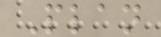Plan
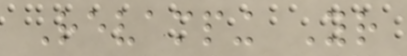Revamping Your
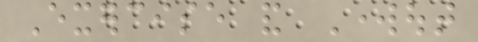Exercise and Workout
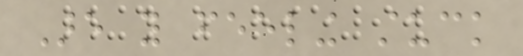Are you feeling stuck
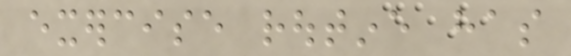exercise routine has
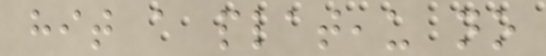hit a plateau no
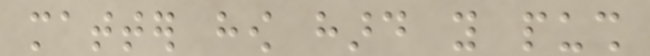matter how hard you push
